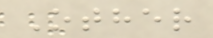Other
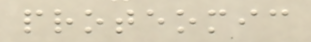proteomic
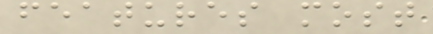features most
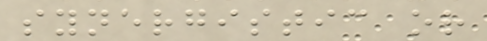synergistic or
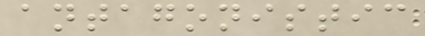antagonistic
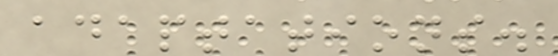adaptations.
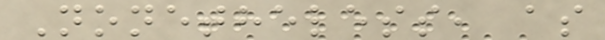Nonetheless, as
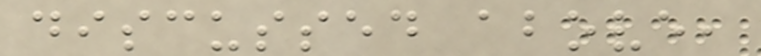discussed above,
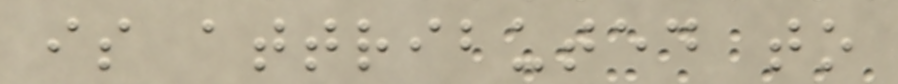is attributed to
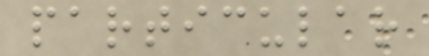particular
